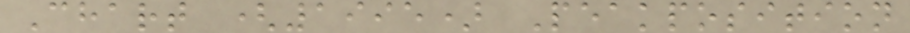Chart (1995) Peakposition
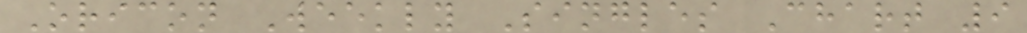Oricon Weekly Singles Chart 9
